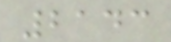2143
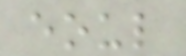eoul
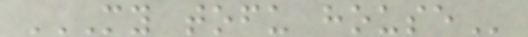MY TOFU HOUSE
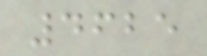4625
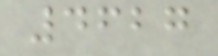4627
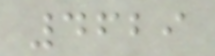4629
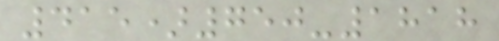415)750-1818
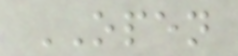OPEN
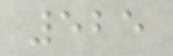525
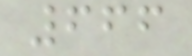666
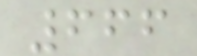666
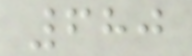680
